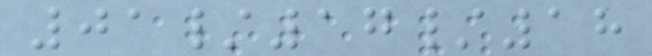01/17/18
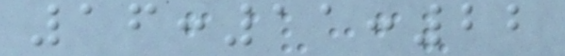16:11:22
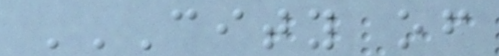CITY OF
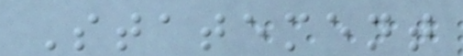Statement
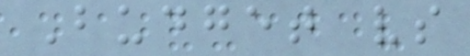Budget vs
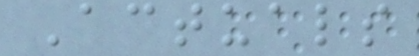Actuals
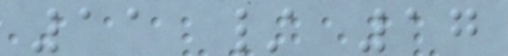11 / 17
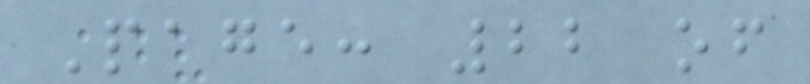Page: 22 of
